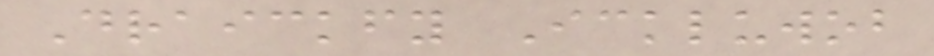Draickfy Ickluwob
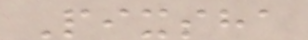Pixsha
